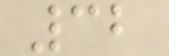32
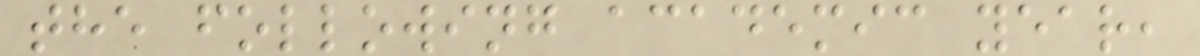the following academic year,
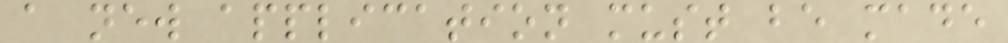a new application must be made
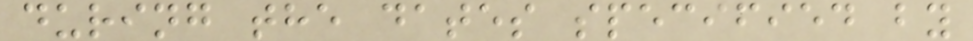during the dates specified by
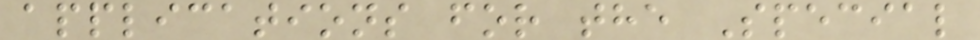applications for the Special
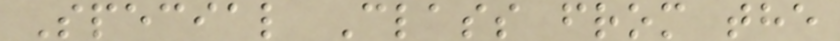Special Class from the
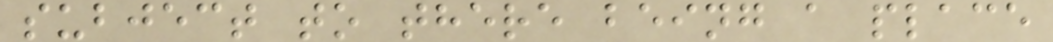subject to there being a place
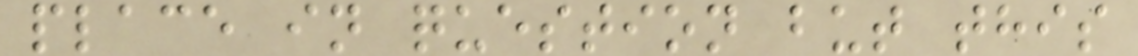place in question but this
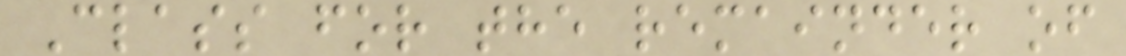Class for the remainder of
